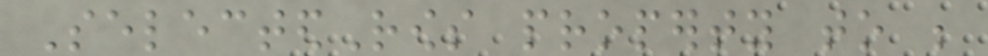SelectedRows property to be
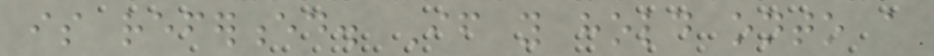is referenced. If you hold onto a
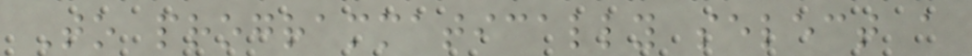To programmatically select a
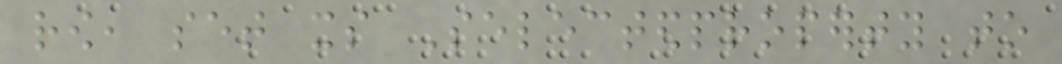row, set its Selectedproperty to
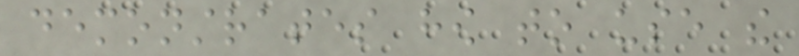demonstrates how to use the
